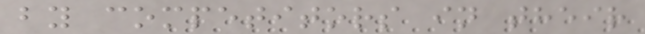by competitors in their
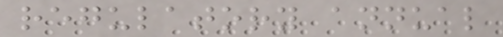regulatory annual
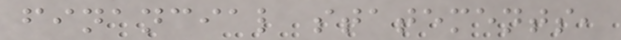financial statements,
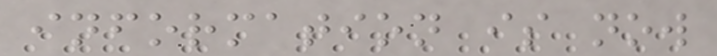information is now
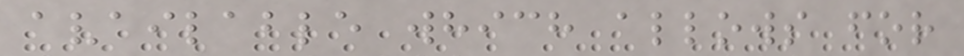available which allows for
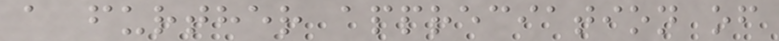a further appreciation of
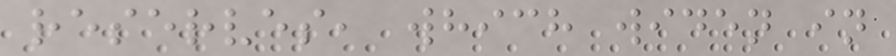reserves, which widen in
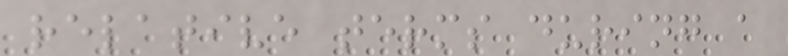relative terms during a
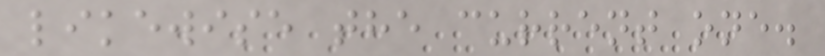likewise the current one.
